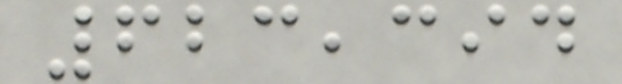623,394
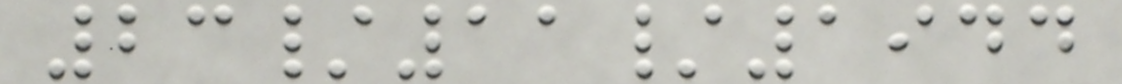23/11/1944
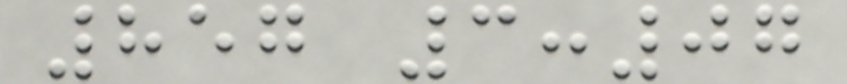857 3:07
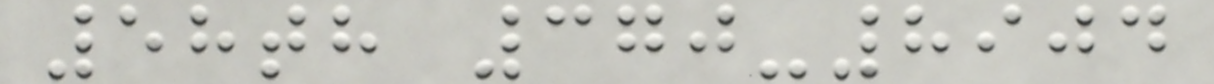58th 370-8904
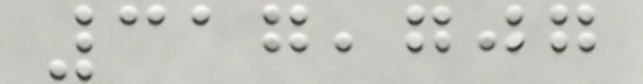317,707
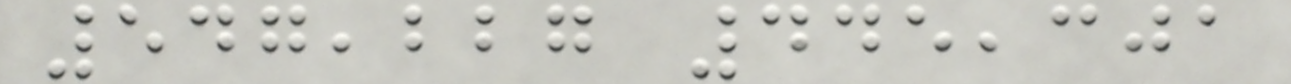547,227 445,301
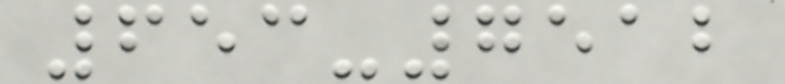653-7512
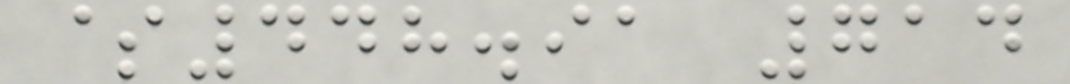$448.91 714
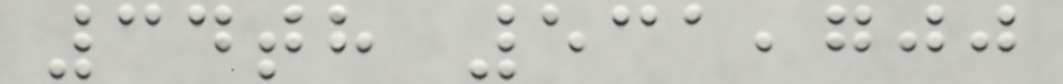34th 531,700
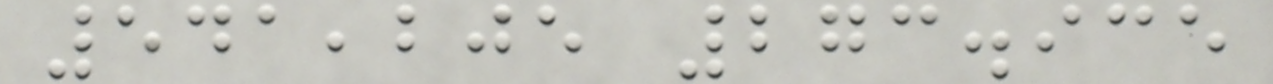541,205 273.935
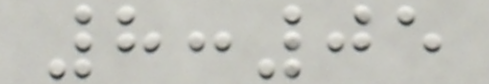8:05
